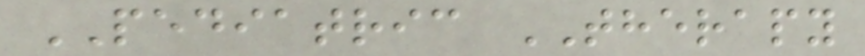PEDIATRIC THERAPY
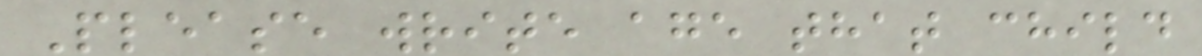Please write age that child
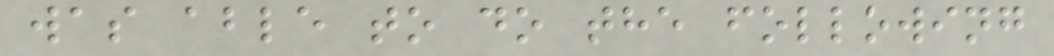was able to do the following
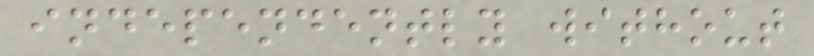independently without
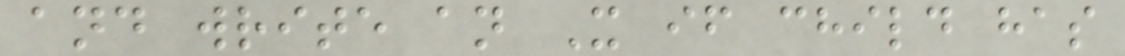and write an X if child has
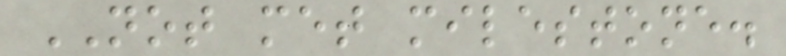NOT met milestone.
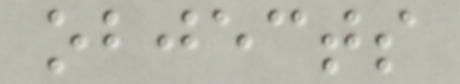objects
